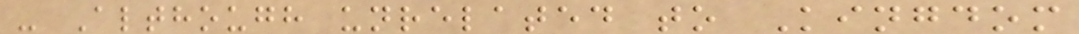- Although unrelated to Kingdom
